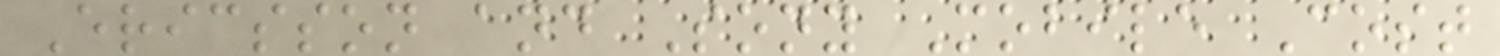Ericsson and Sony Mobile Cost
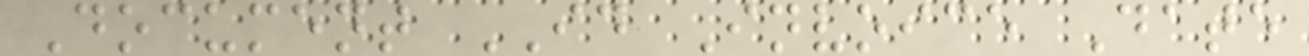Document ID Invoice Date
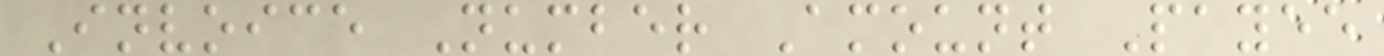Invoice Number Amount Payee
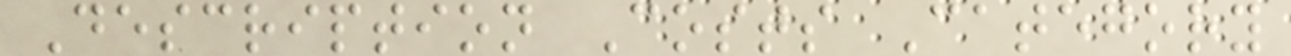Description Costs Category
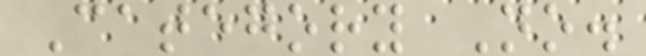Category No.
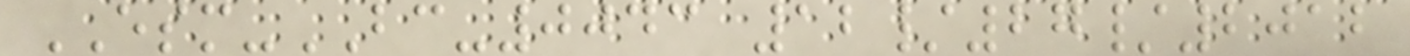ESM-BC-0043 12/27/2012
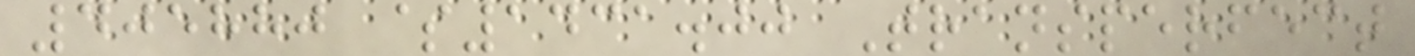405880 $1431.00 Transperfect
